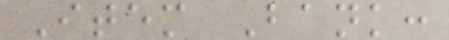Item Bank:
